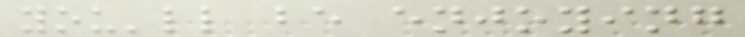you'll be enjoying
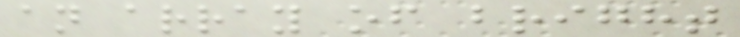an array of bright
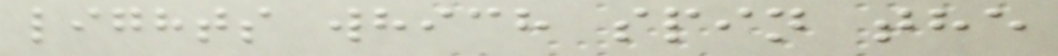lights which spin the
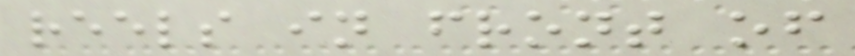reels in front of
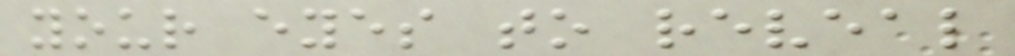your eyes to reveal
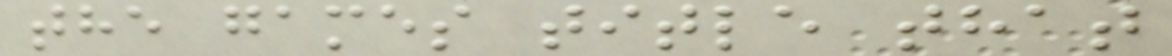the games title that
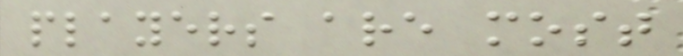players are most
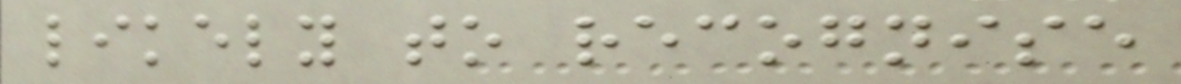likely to recognise
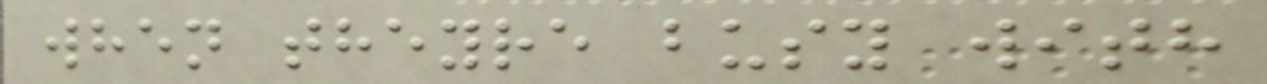when theyre busy with
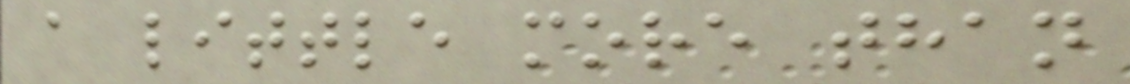a little more than
